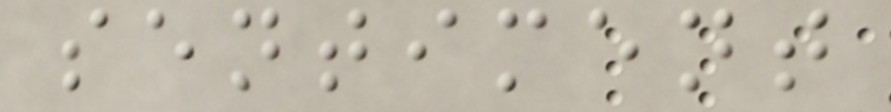sentiment
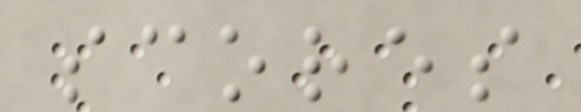scores
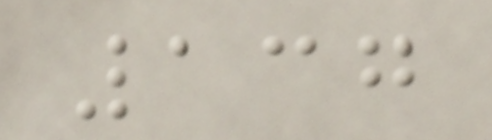137
